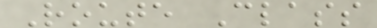Route Class
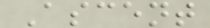Ascent
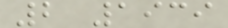2 1939
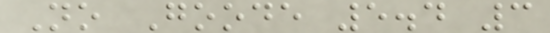No Goode 5.4 3
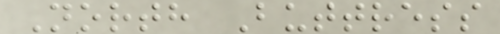North Buttress
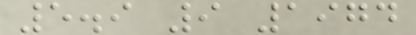5.9 9 1974
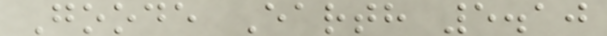Goode Earth 5.10
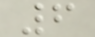6
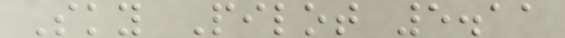Sky Pilot 5.11
